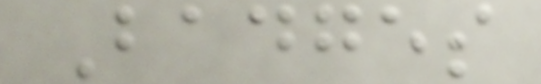Badges
